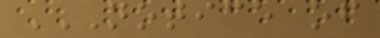NOTICE OF
